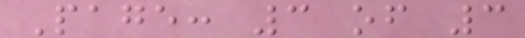Page: 3 of 3
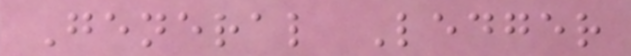General Ledger
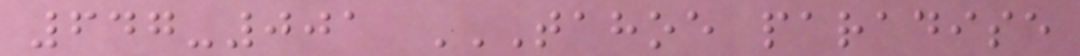647-001 TAHOE PARADISE
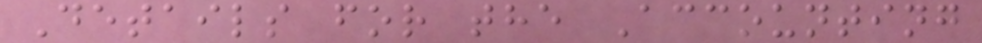Details for the Accounting
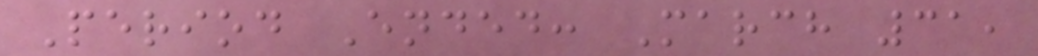Period Ended: March 31,
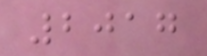2017
